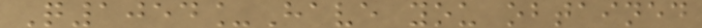Q1054_Have you obtained
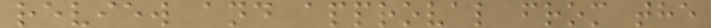review and approval from the
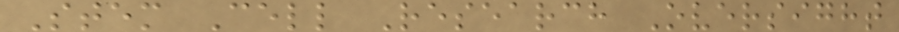Stem Cell Research Oversight
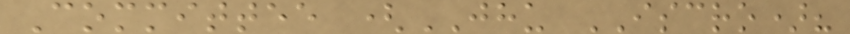Committee (JHU ISCRO)?
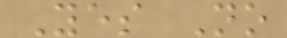Yes No
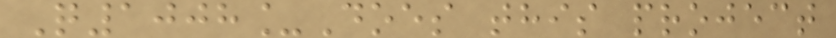Q1008_Does this project
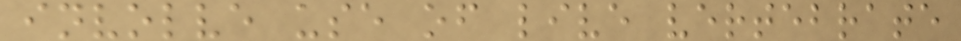involve use of live vertebrate
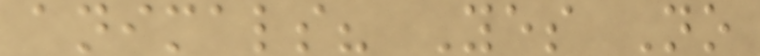animals? Yes No
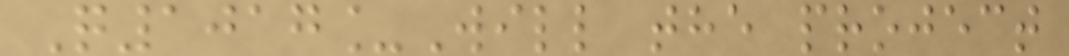Q1017_Will the project
